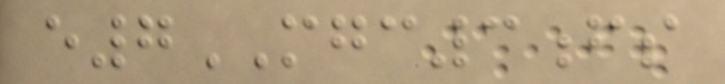e7MGC3fs
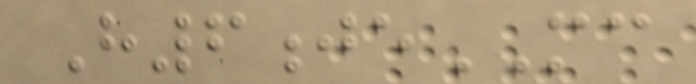H6jeMC
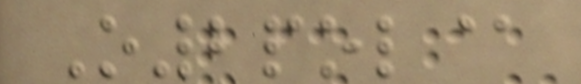O2pol@
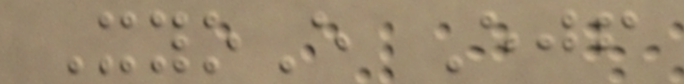XyoE Ejf
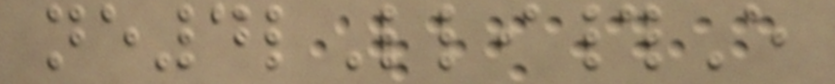ne4lLli#E
